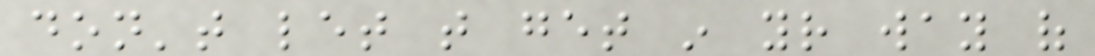don't let that get in your way of
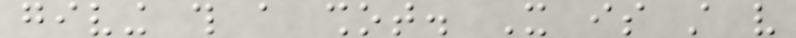giving this a shot. It is still very
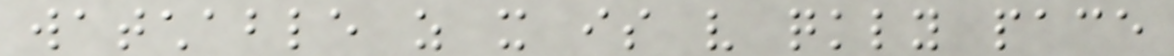watchable as it is very quickly pace
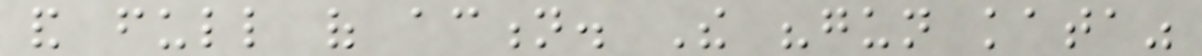and full of action. The "gun kata"
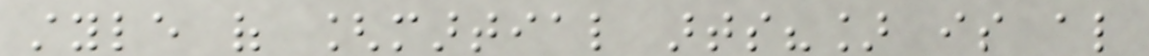style of [martial arts?] is also
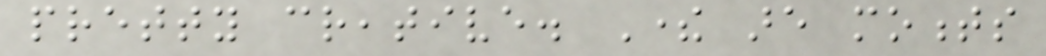pretty creative. There are moments
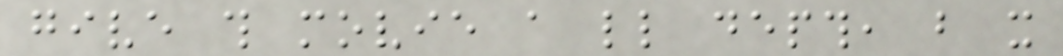give this movie a little depth, but it
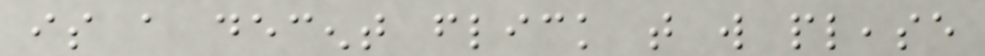is a decent flick that will please
